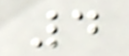4
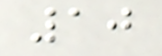10
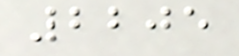2205
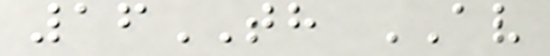16TH AV
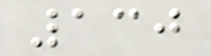130
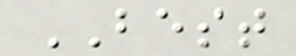BEST
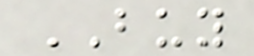BUY
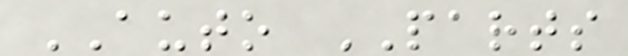AUTO PARTS
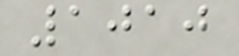1010
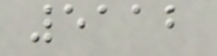5112
